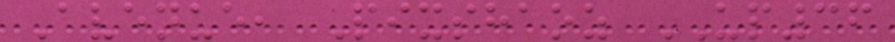Avenue, Pixshaoz UP36
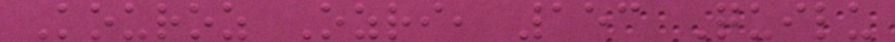Kouroz Ozri, 153 Quilu
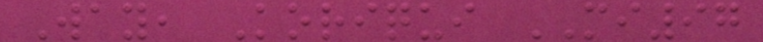Way, Koriqui MI97
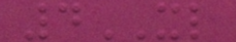4XL
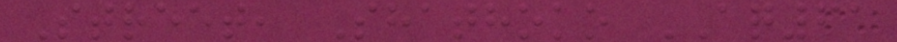Street, Shathoko AQ61
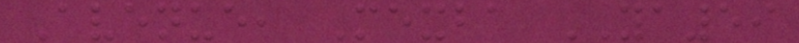Avenue, Mexba YA59
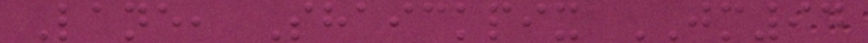Lane, Shaickpix JM94
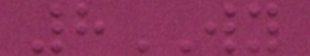8WY
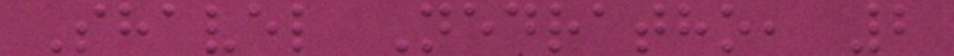Shavel Nedratho, 2
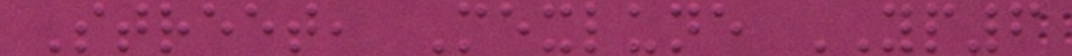Street, Mexlune YP6
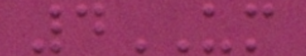4UM
